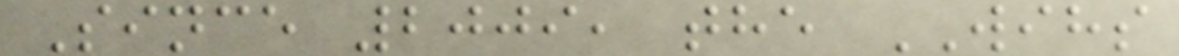Since 2009, the WIHS
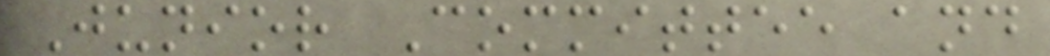Junior Committee and
